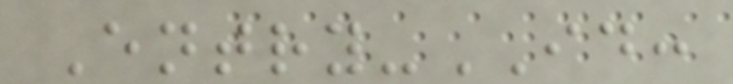Entry-ID:
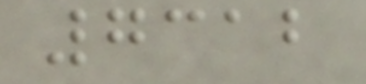7312
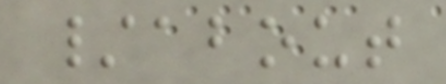/about
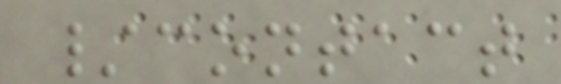/contact
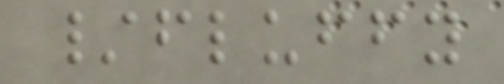/fluffy
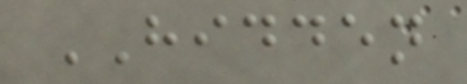HIDDEN
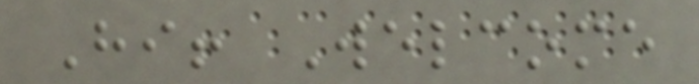Hi! Welcome
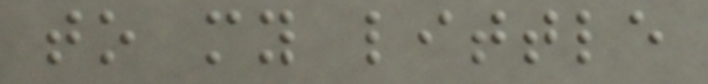to my little
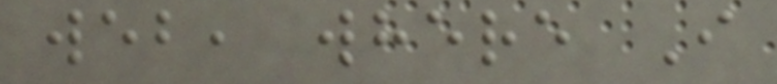web, where I
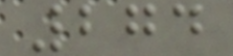274
